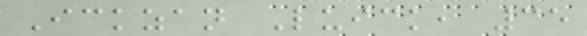Ickzan Luick, 35
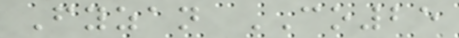Fyzan CO25
